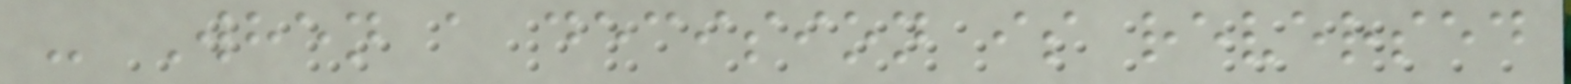- When a decision is reversed
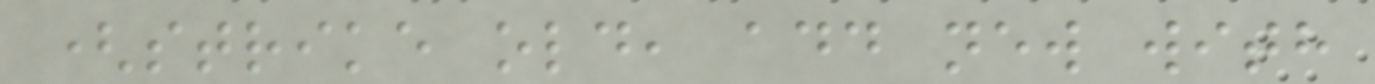(strike old, add new with
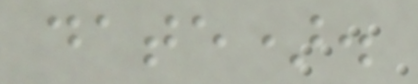date).
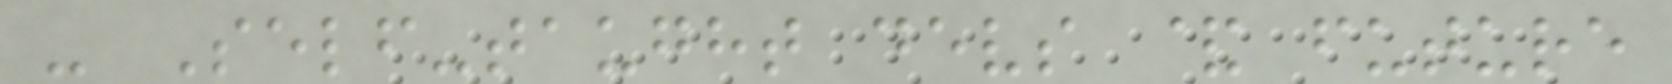- Self-taught devs & future
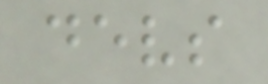devs
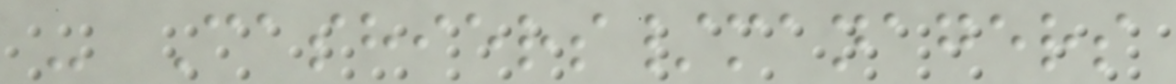- Cashiers/managers
